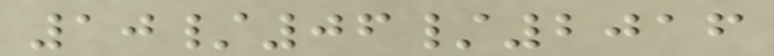10/06/2016
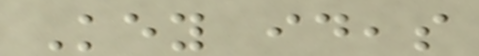Key ideas
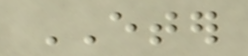ETER
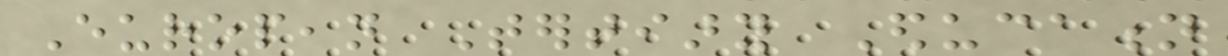European Tertiary Education
